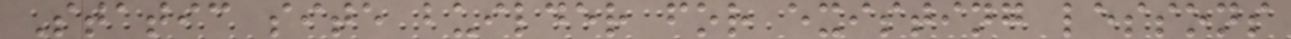Static site builder for existing lessons
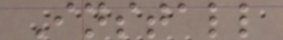Install
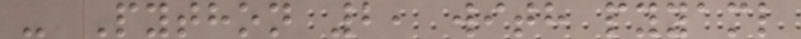- Python 2, with pyyaml
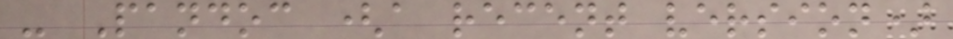- Pandoc (a recent version)
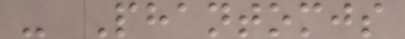- Phantomjs
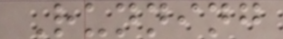Running
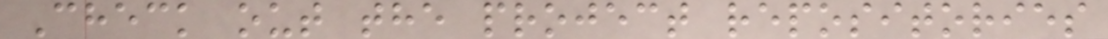Check out the project repositories
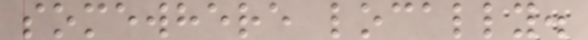somewhere locally.
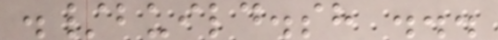./build.sh ...
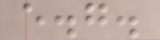e.g.
